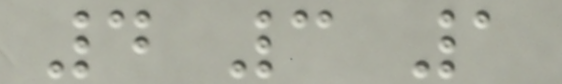4 3 1
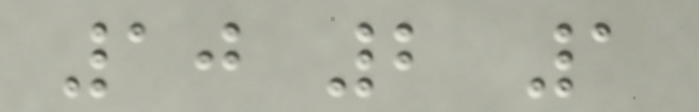10 2 1
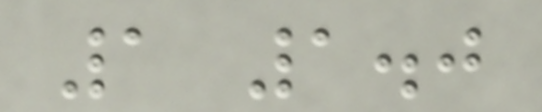1 1.0
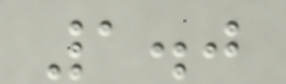1.0
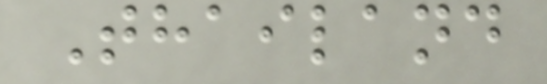Thailand
